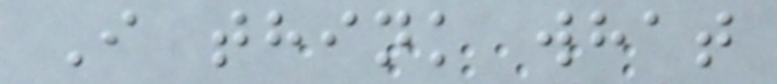I think what
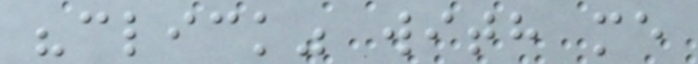"click" with me
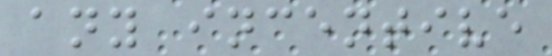any incentive
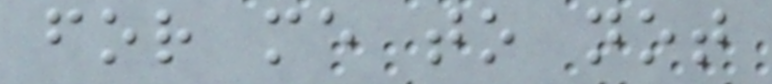for me to not
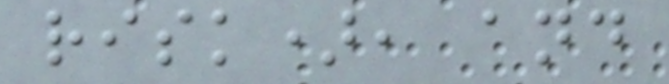risk), and
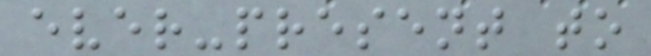ever-present to
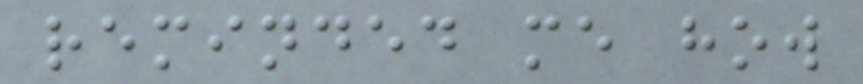reminded me how
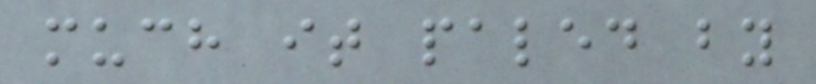much it paled by
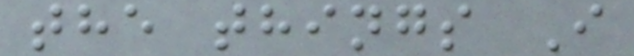the things I
